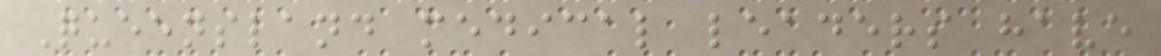Queensland medical leaders have
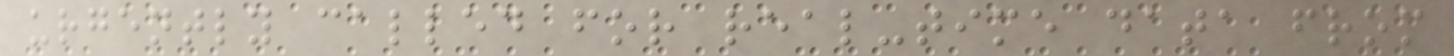urgently called for real-time data from
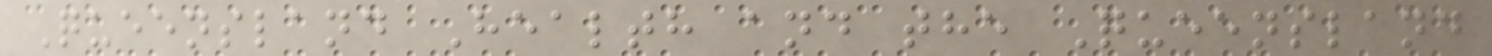Queensland Health and the Queensland
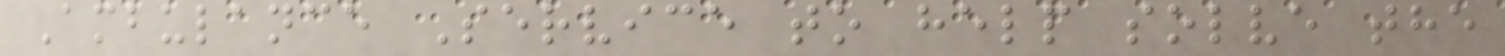Ambulance Service to help solve the
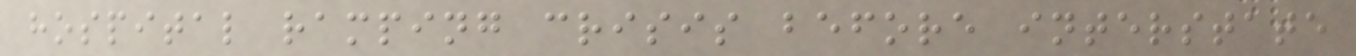hospital ramping crisis before interstate
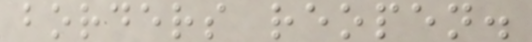borders reopen.
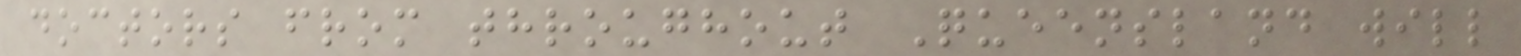doctors from throughout Queensland will
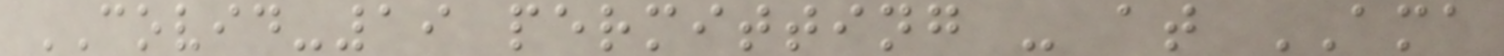COVID-19 permitting - at AMA
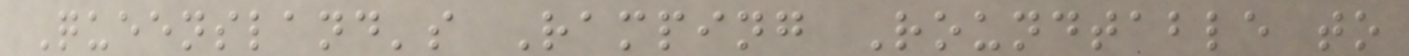Queensland's Ramping Roundtable to
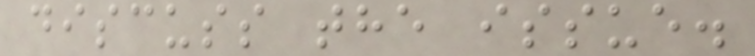discuss the issue.
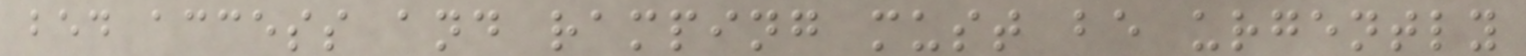bed access and ramping must be urgently
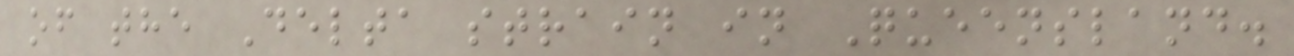of the Delta strain in Queensland.
